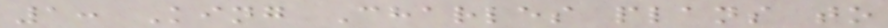1: King Charles plans to
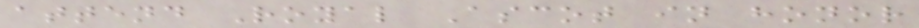attend Royal Ascot in honor
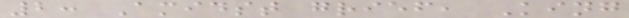2: Amidst grief, King
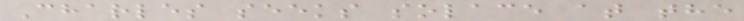Charles seeks solace at the
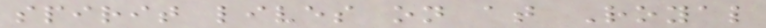spirit lives on at Royal
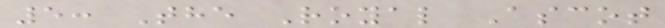5: The Royal Ascot
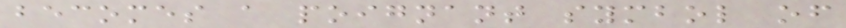becomes a poignant symbol of
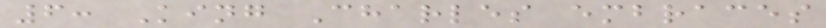6: King Charles embraces
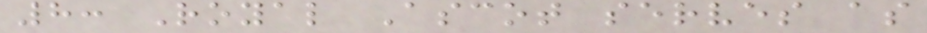8: Royal Ascot serves as
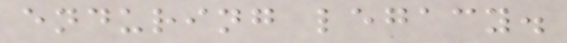enduring legacy.
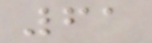61
